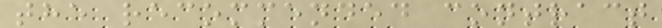the recommended contract
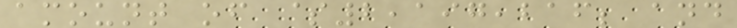amount of $2,197,216; and
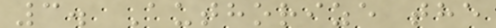3. Authorize the
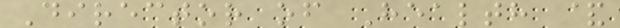Director of Health &
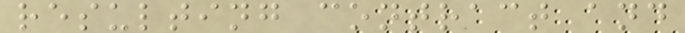resulting contract and
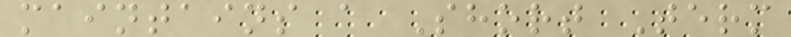maintains a Short Term
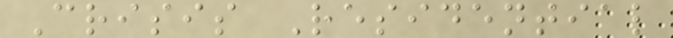Crisis Residential
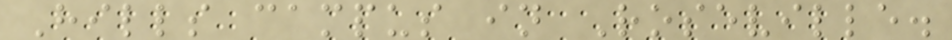Hills campus in Roseville.
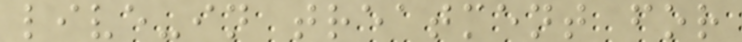live-in treatment for
